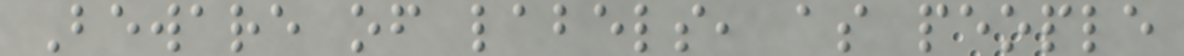Beware of labels, as people
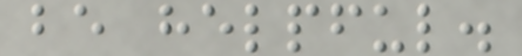be helpful.
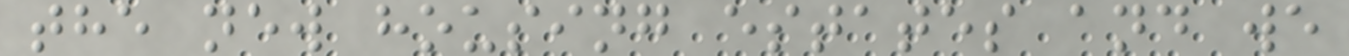the new housing estates and we
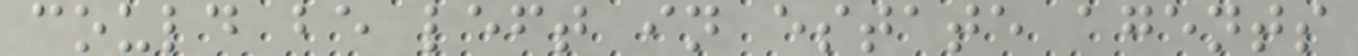could be left in estate agents
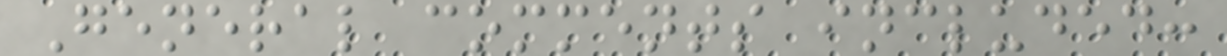General comments included:
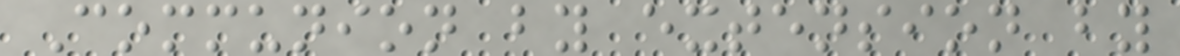Communion by extension by
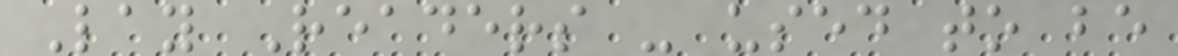Lay Readers - used to be
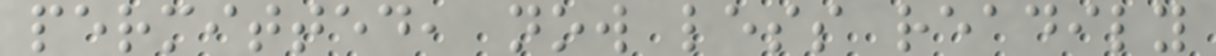permitted, now less readily
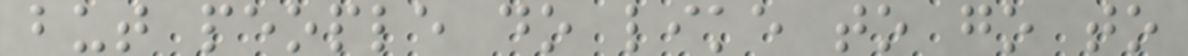but people do like to go to
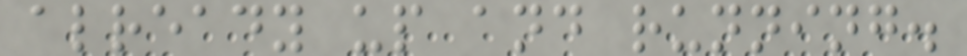already up and running.
